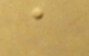a
